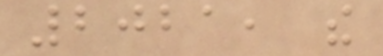2021, the
